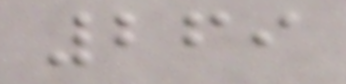269
